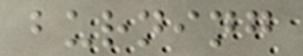burning
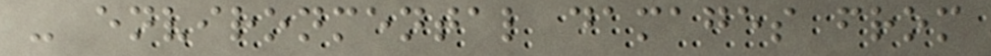- environmental damages from
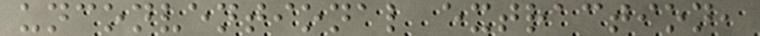unconventional extraction,
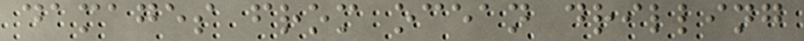damages from ocean drilling
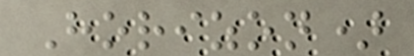Horizon)
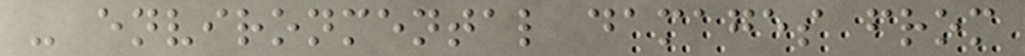- environmental damages from
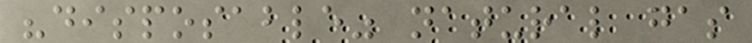"disposable" natural gas
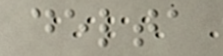delta
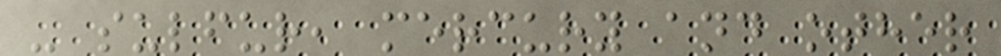- sulfur, mercury and other
